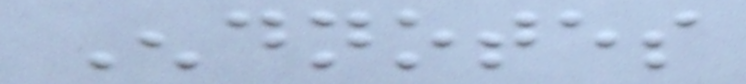Endnotes
